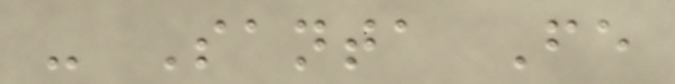- Santa Fe
